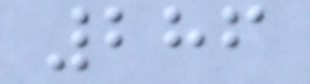286
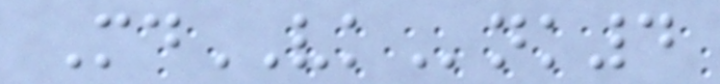MdVKnk4
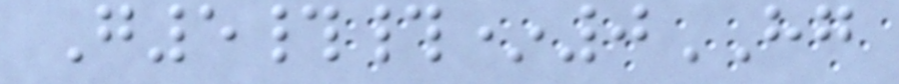G5##*0HG
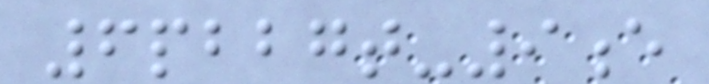6pbbgt-9e
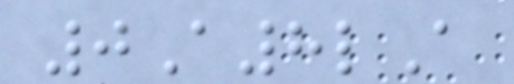0A8lA
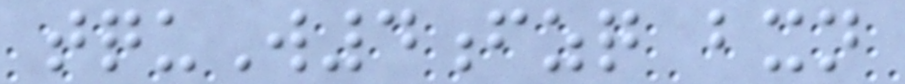tquW4fzq bxn
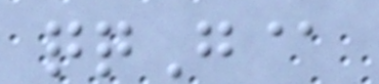qqG@
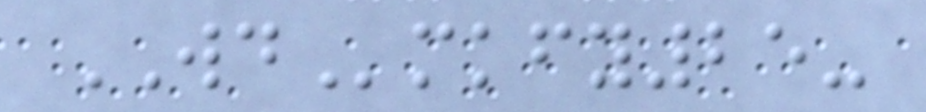WDmkfy25-
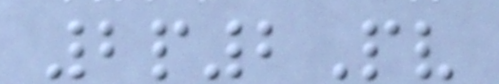2p2Pv
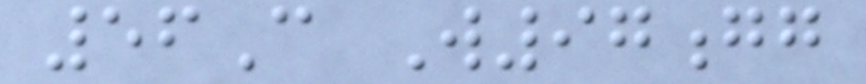56C W97gg
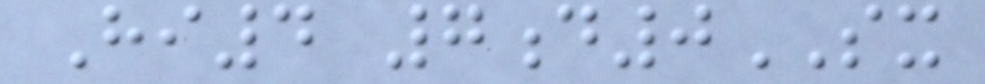Hi4 7d0SX
